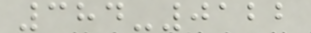384-0122
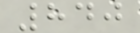840
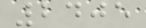2405
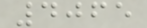4065
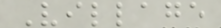Village
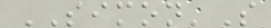SIMON'S
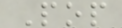Pop
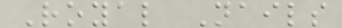Royal Nails
